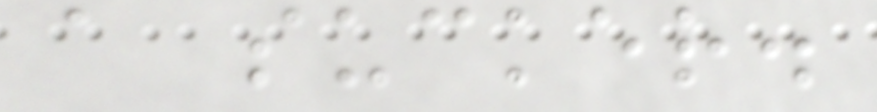a sucker.
